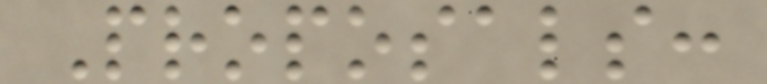Proposals:
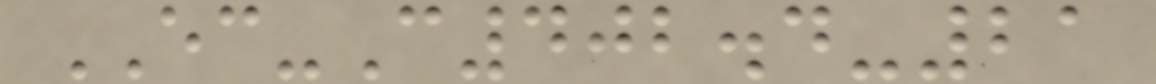EC-C402.4-21
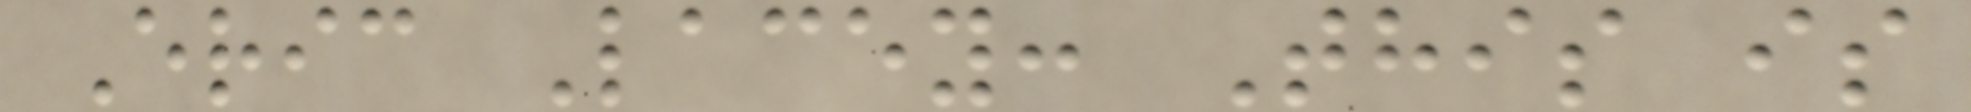Eric Lacey: This is
